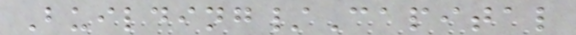Building/Capital
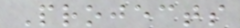Projects
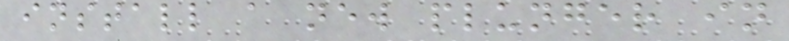install a new plunger in
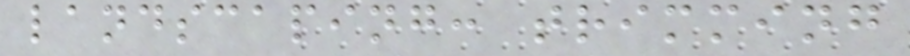landscaping: trimming
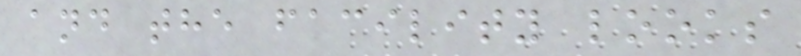and the facility looks
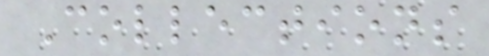Collections
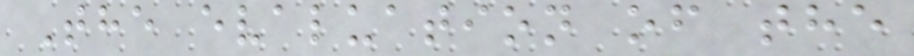The evaluation of the
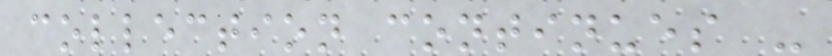collection continues -
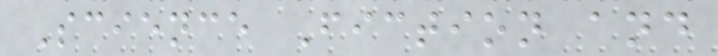Science Fiction and
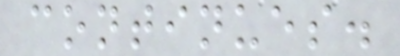continues.
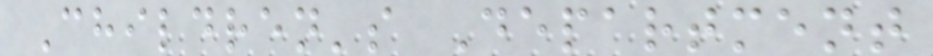Children's Department
